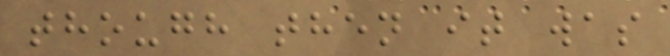though then it was
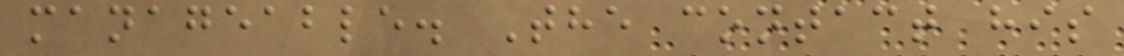manageable. The contact his
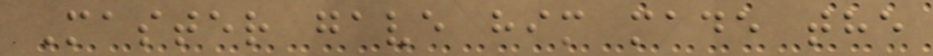Master gave him made the
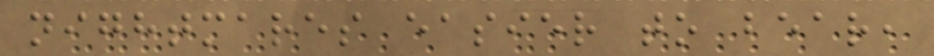nightmares easier to bear,
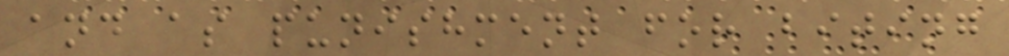and as punishment for biting
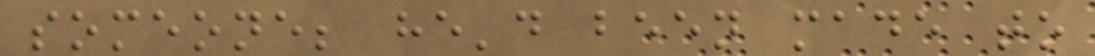someone; he'd been made to
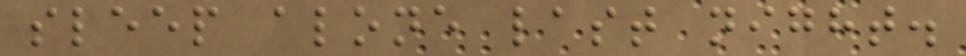sleep alone last night.
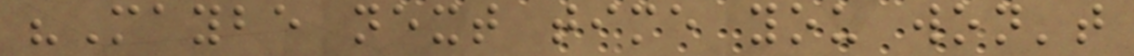"Maybe next time you won't
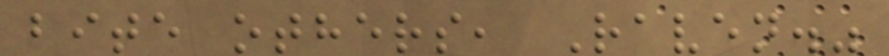bite others, Raven."
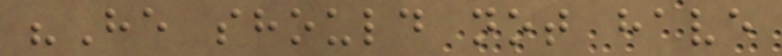"He should not have
